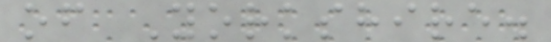of Yorkshire.
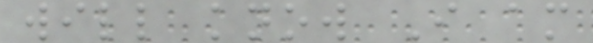will know I am
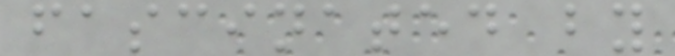fascinated by
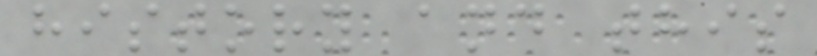history and this
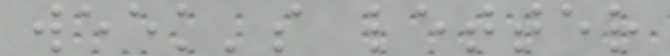week's letter
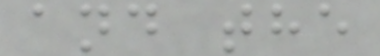and the
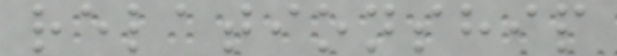relationship
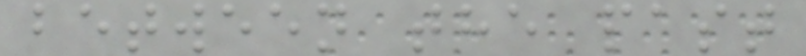between the past
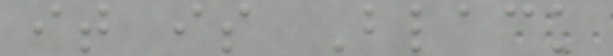it is Black
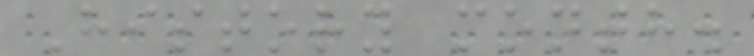History month.
